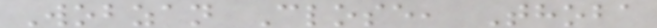Wobzan Close, Thoba
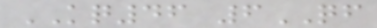KQ46 6QF
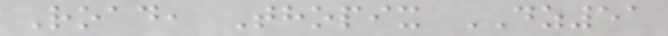Road, Thopix DZ51
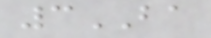3BA
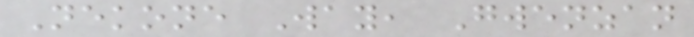Nekone Way, Gwenzan
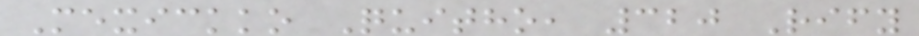Mexickko Quitho, 320 Rify
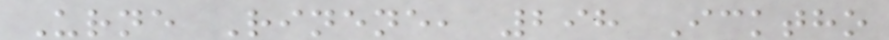Urne Rinene, 298 Icktho
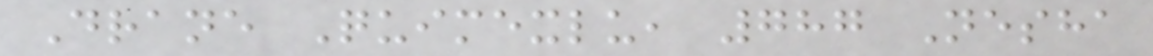Drane Quimexlu, 787 Nesha
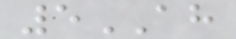5AH
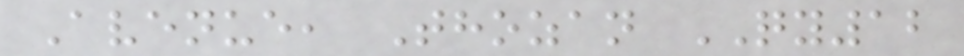Avenue, Thozan QY12
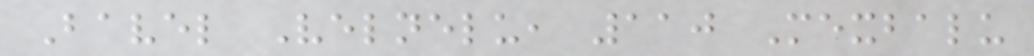Bavel Velnelu, 110 Mexbalu
